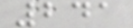241
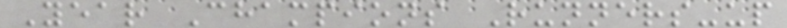Year Champions Runners-up
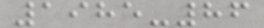1985-86
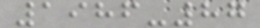1986-87
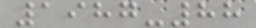1987-88
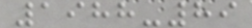1988-89
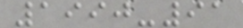1990-91
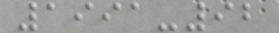1991-92
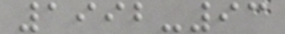1992-93
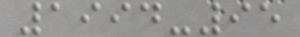1994-95
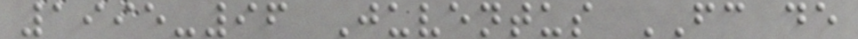1995-96 Juventus FC de
